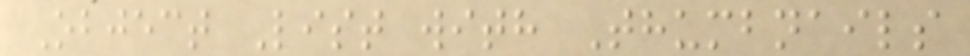Object List with Thumbnails
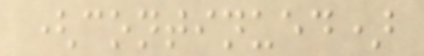(continued)
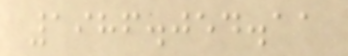1986.054.11
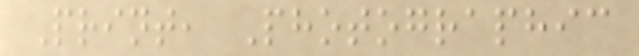Print, Photographic
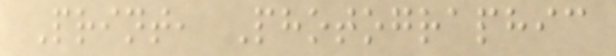Print, Photographic
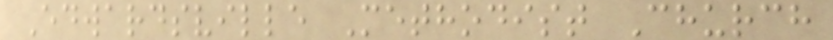Edwardsville Methodist Church
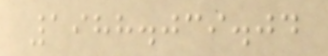1988.039.04
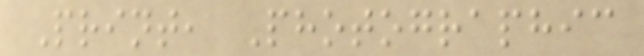Print, Photographic
